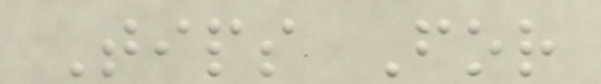Tips For
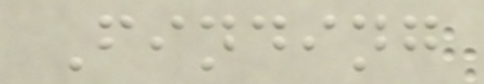Finding
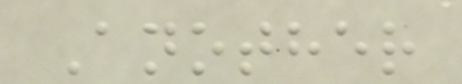Another
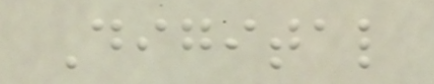Digital
